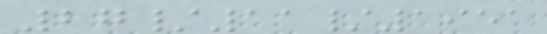27/11/1951
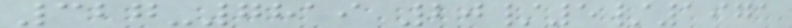327-7819 20/5/1971
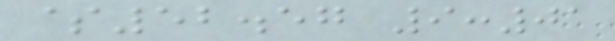$52.57 9:01
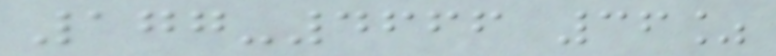177-4666 36%
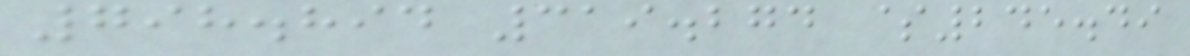798.894 319.274 $245.49
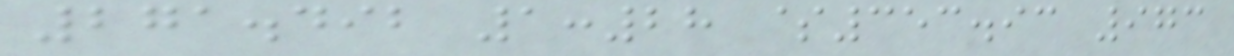271.492 1:28 $353.93 973
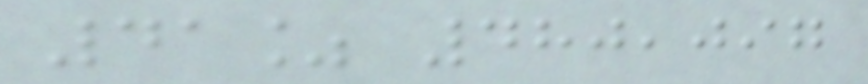41% 480,097
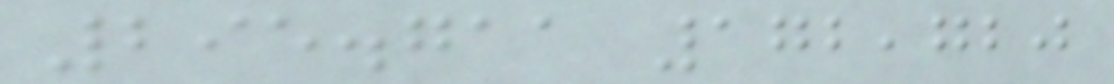295.711 172,720
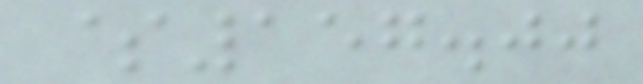$157.00
